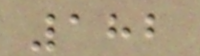182
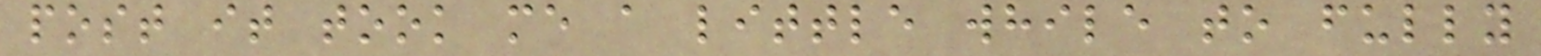post it took me a little while to fully
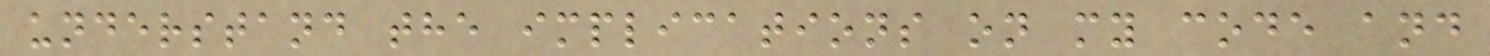understand the implications on my code and
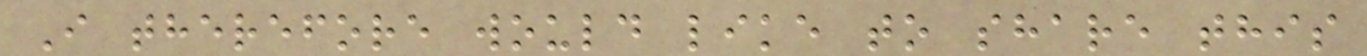I therefore would like to share this
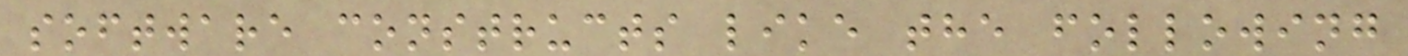software constructs like the following
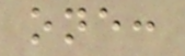one:
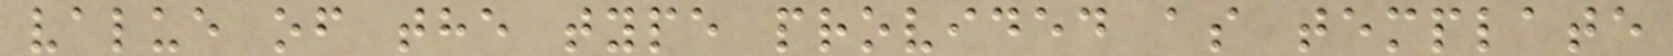value of the type provided as template
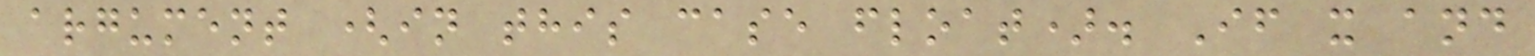argument (in this case float). If x and
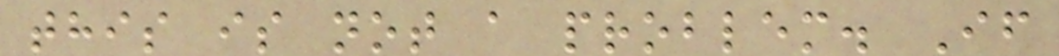this is not a problem. If
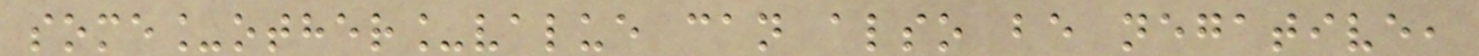some_other_value can also be negative,
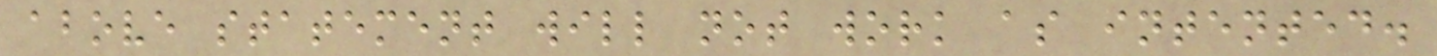above statement will not work as intented.
